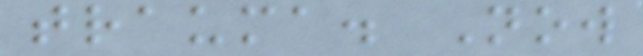trauma. Now
